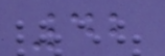42
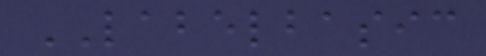LABELBASIC
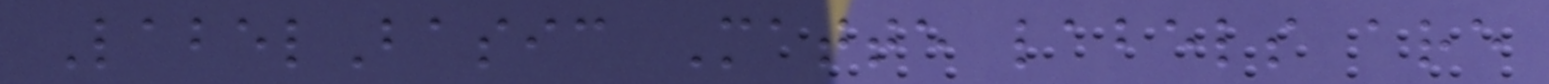LabelBasic Matte labels are
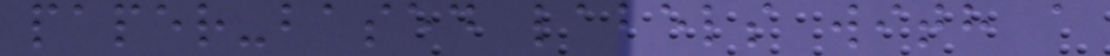paper-based labels with a
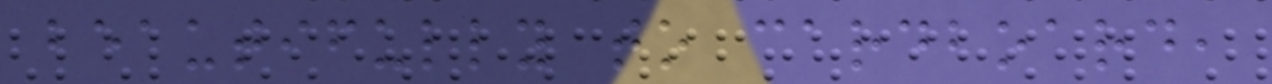beautifully to cardboard,
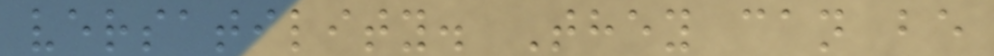versatility. They can be
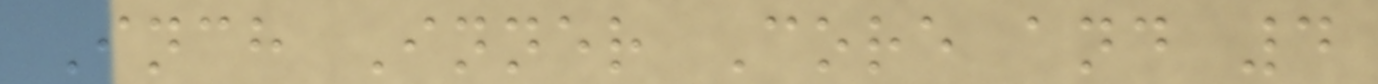Inch Inner Core and 4
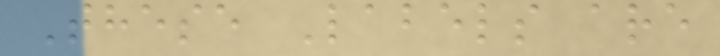These Labels are
